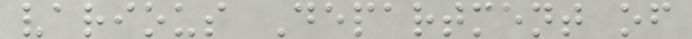various Department of
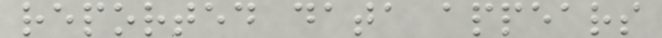reported data appears
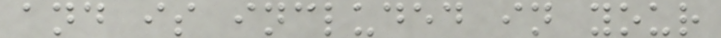and is included in your
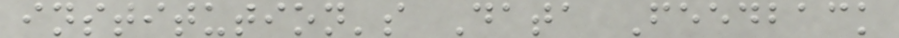institution's Data Feedback
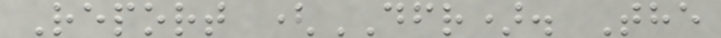Report (DFR). The
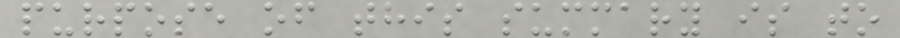purpose of this summary is to
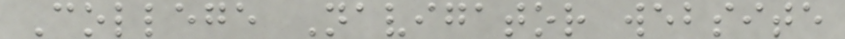College Navigator website
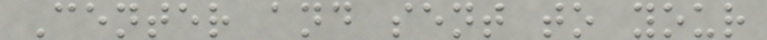Center and sent to your
